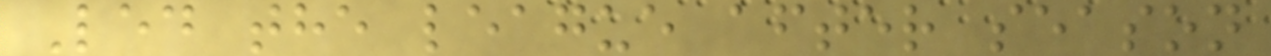Led the league after season
